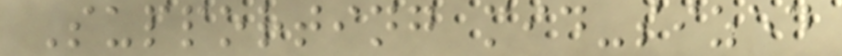Supporting mid-sized
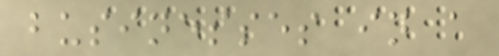businesses in a
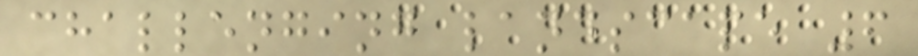challenging landscape 6
